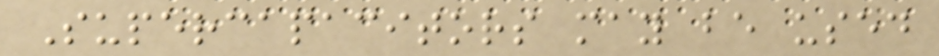Supercapacitors may be used
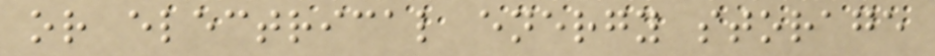or electrical energy storage
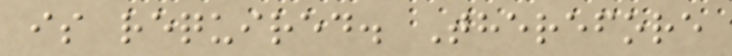is required. Therefore
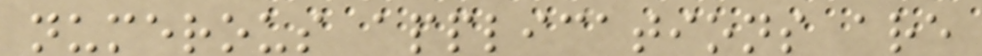numerous applications are
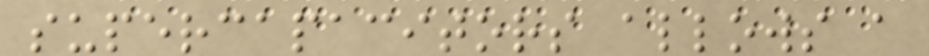supercapacitors allows a
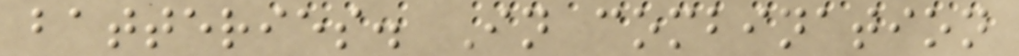batteries. In combination
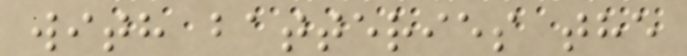with batteries the
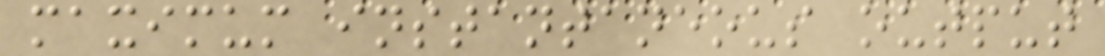maximum instantaneous output
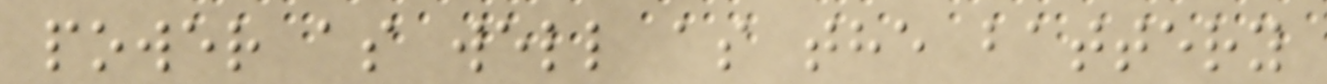power as well as the battery
